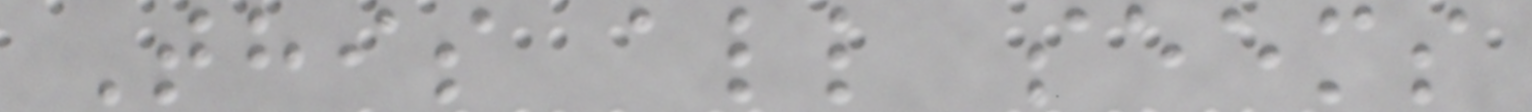This all seems
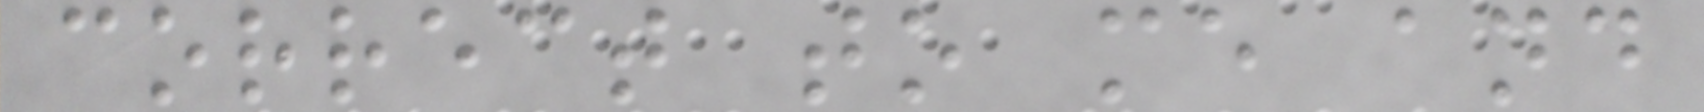correct to me and
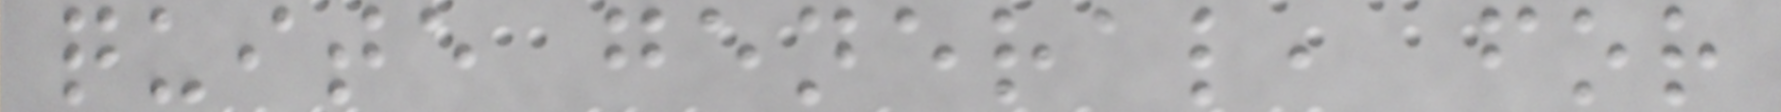quite general, for
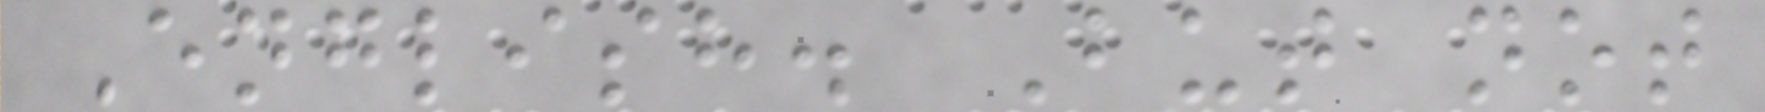English. But not
